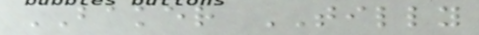BAKER TILLY
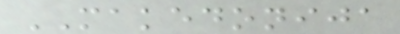MAKEDONIJA
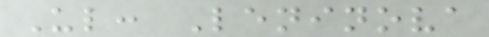Ul: Leninova
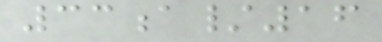33a/16
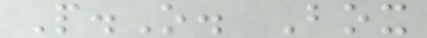P.O. Box
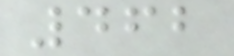462
